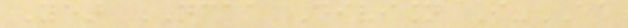Year NCAA Division I-AA
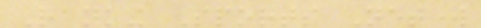Ranking Sports Network
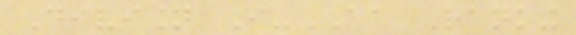Division I-AA Ranking
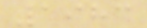1983
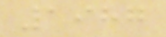1987
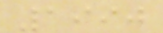1990
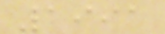1991
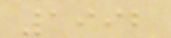1992
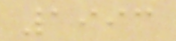1993
